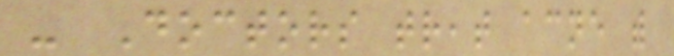- Doctors treat acne with
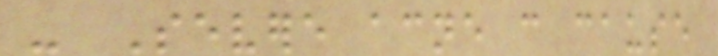- Severe acne can cause
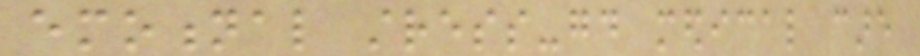emotional stress-good medical care
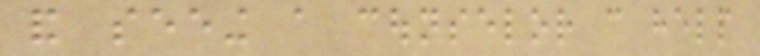and seeing a counselor can help
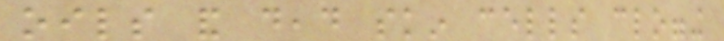oils and dead skin cells clogging
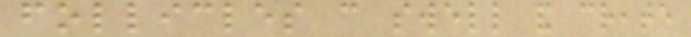follicles can swell and create
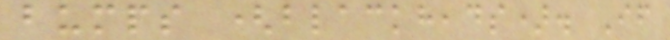bumps (blackheads). If
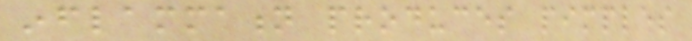inflammation produces pimples
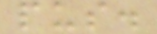pus.
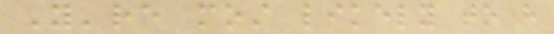You're most likely to have
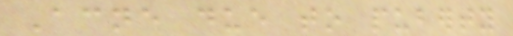Acne due to puberty
